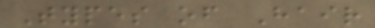Types of Hair
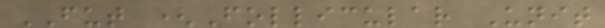FUT (Follicular Unit
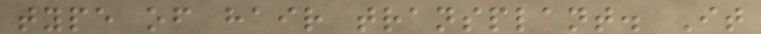type of hair transplant. It
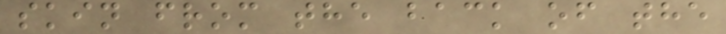skin from the back of the
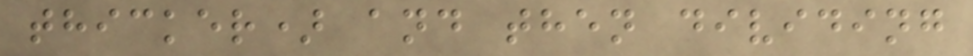thicker) and then dividing
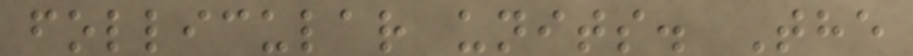follicular units. The
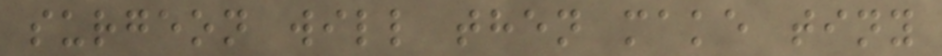surgeon will then make tiny
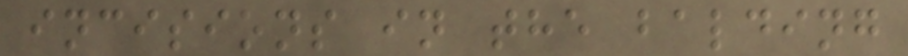incisions in the balding
